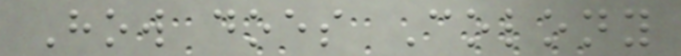How does Colony
